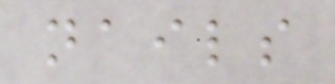nails
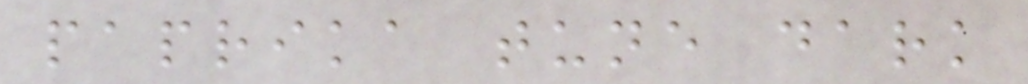paprika tune dark
